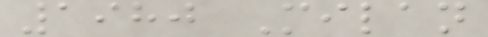1980 Milan
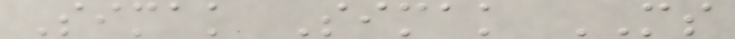Simak Simak MS
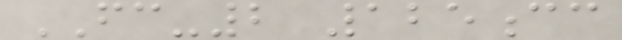FC-2 125cc
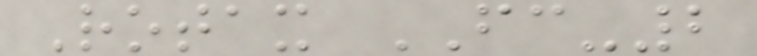Rotax FC-2
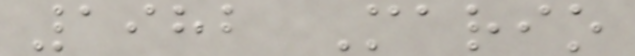1982 Mario
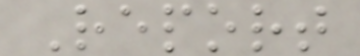Report
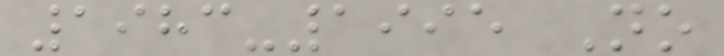1983-1995 No
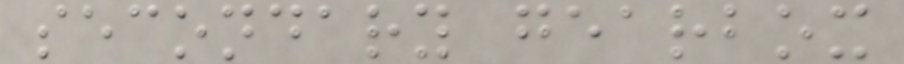secondary gearbox
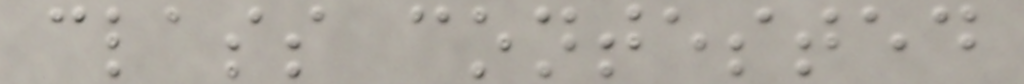class contested
